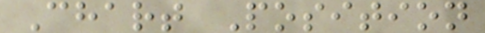Chart Position
